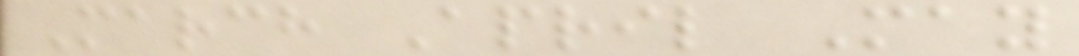March April May
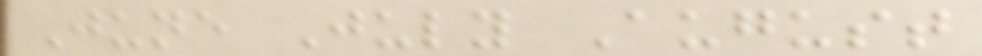June July August
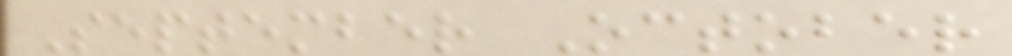September October
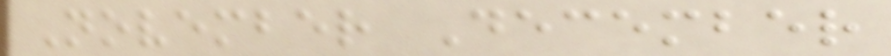November December
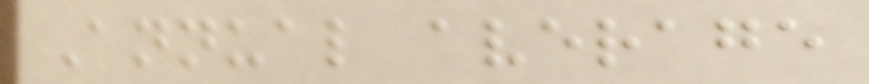Annual average
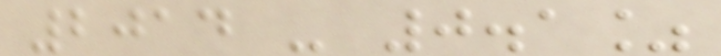2014 - 0.1%
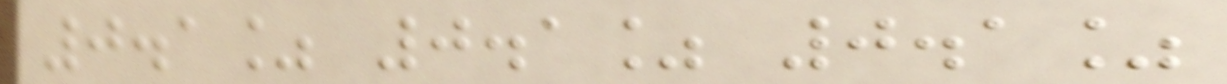0.1% 0.1% 0.1%
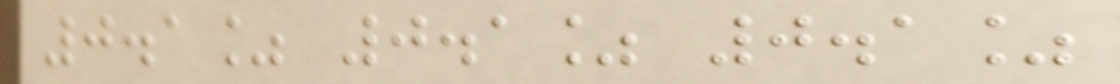0.1% 0.1% 0.1%
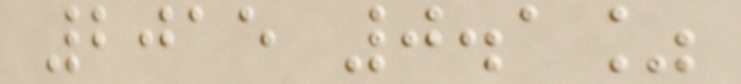2015 0.1%
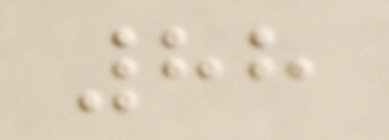88
